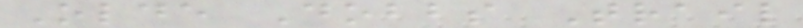Olde Dobbs Trail
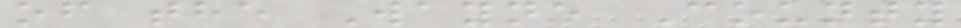of the Wayne County
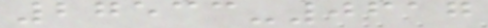27533-0617
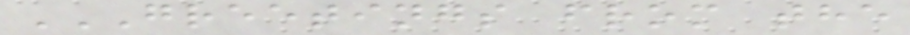GREETINGS FROM THE
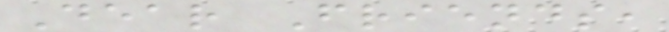Dear Friends,
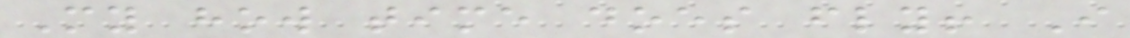My how time does fly! I
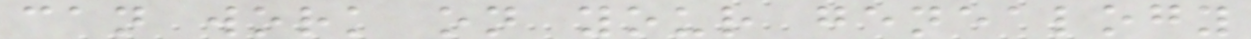can work on your genealogy
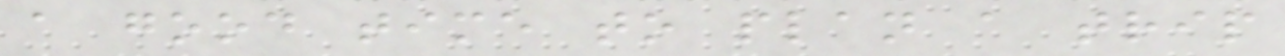a good time to plan a trip
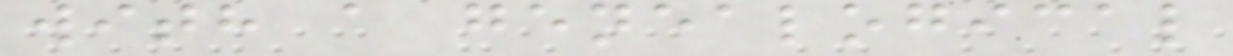with a genealogical
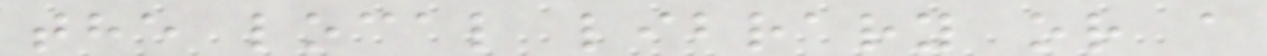the local library or a
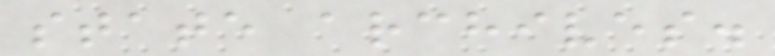state archives.
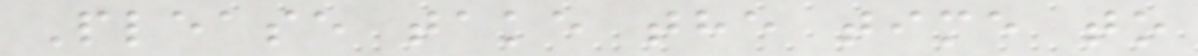Please take the time to
